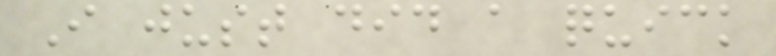I just did a quick
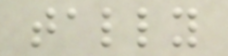tally
